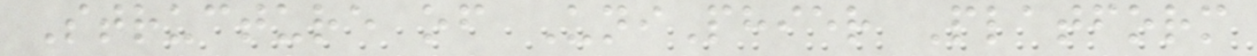Structure of UniPhier Platform
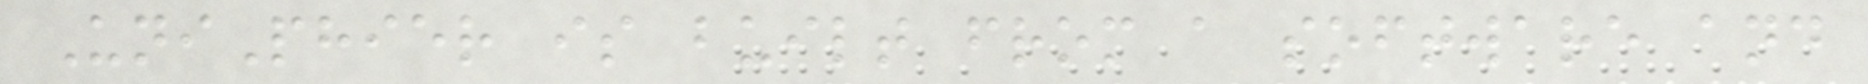UniPhier is built from a software and
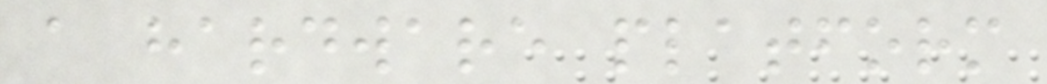a hardware platform
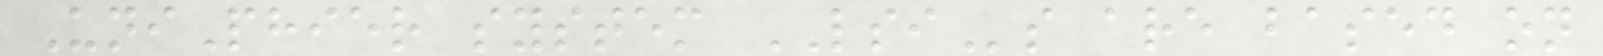UniPhier system LSIs are based on
